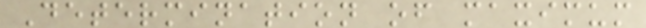Determination of maximum
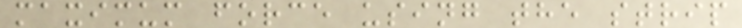maximum force using the strip
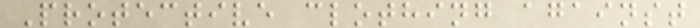Protective clothing against
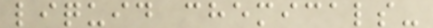liquid chemicals-
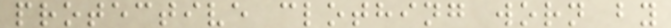protective clothing worn by
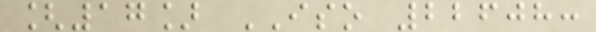[17] ISO 22608:
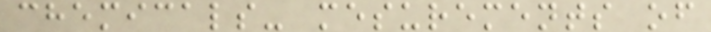chemicals- mesurements of
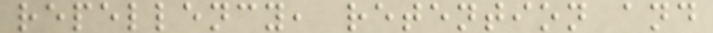repellency, retention and
